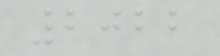2022
